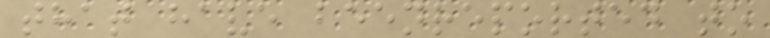that have beenreported to
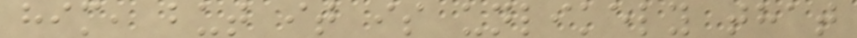him, but it is unlikely that
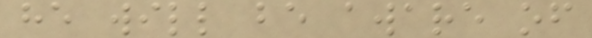he will be aware of
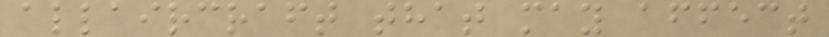allaircraft that may affect
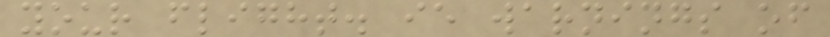your flight. ie warnings of
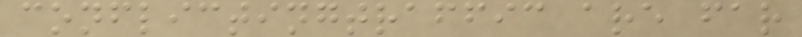conflictingtraffic are far
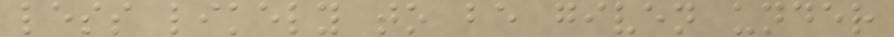less likely to be given under
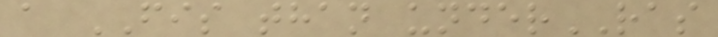a FIS than underRAS
